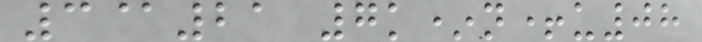3@21 7k*n+u08
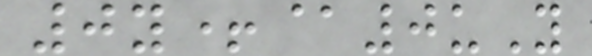0y+@0uY
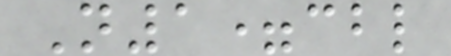N1=cbl
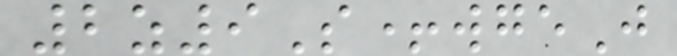2z9S+wgeJ
